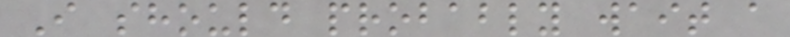I should probably wait a
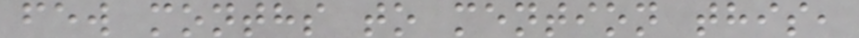few months to mention this,
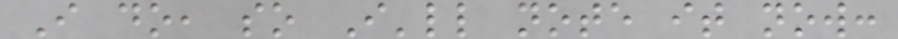I do, so I'll note it now:
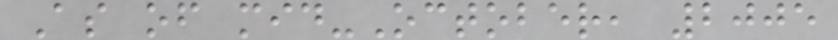As of mid-October, 2005
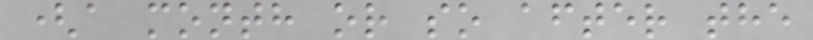(a month or so after the
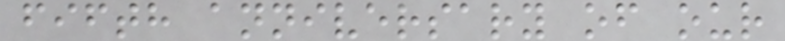fifth anniversary of our
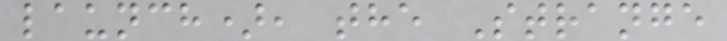launch), the Strange
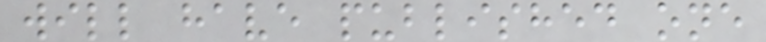will have published one
